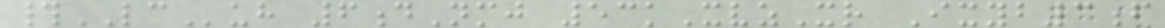#LCuh 6dNmj 53kXvzXr Ixyb3f
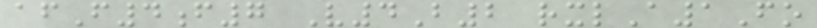afF4f7 V4B2 rxlA1Fo
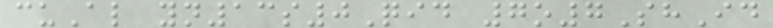cuAl yn13s0Qid 7o7ShId
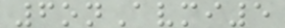6onAvmi5
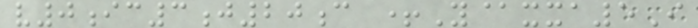v0ic3j20c +Y@xxa5I
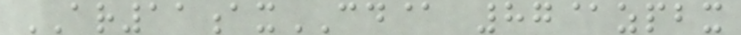AR11axCD@ 87@zpbx
